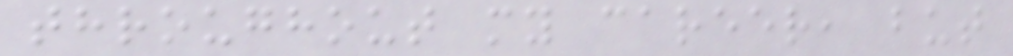throughout my career, but
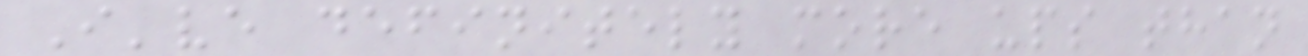I've definitely more ups than
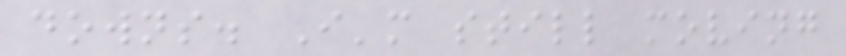downs. I'm still moving
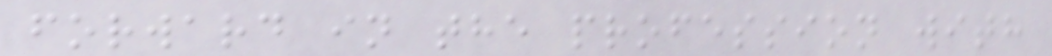forward in the profession with
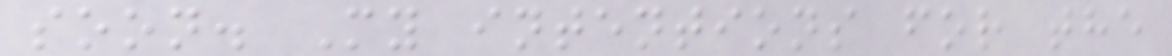soon. My intentions for the
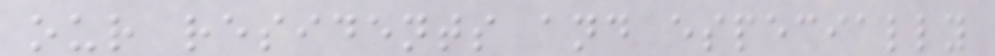our residents and especially
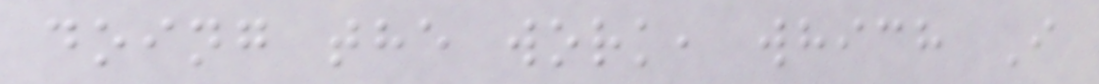doing the work, which I
